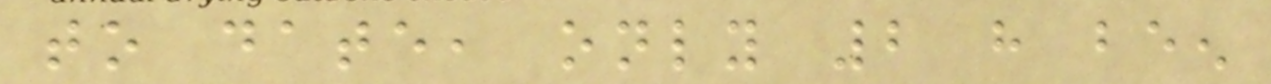to date, only 2 have been
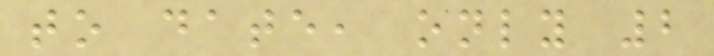to date, only 2
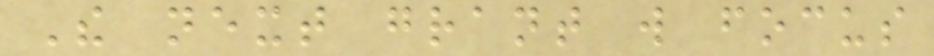The next grant will focus
